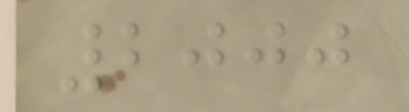2000
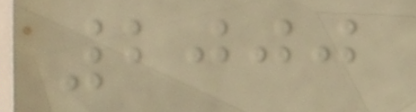2000
